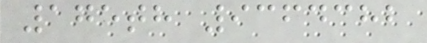175th 9364382
